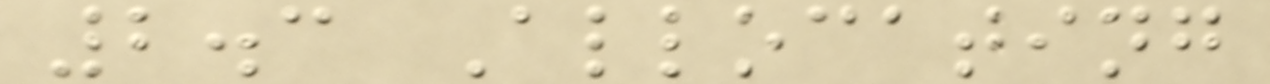2.3 Allocating
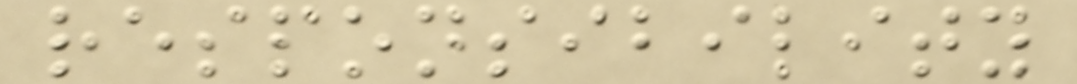responsibility
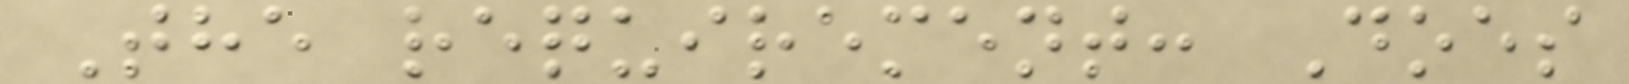The requirement: Does
